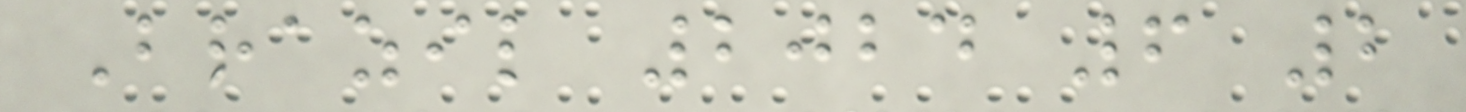Brazil 2024 6 2
